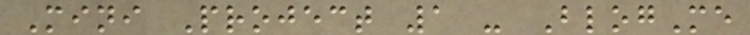Mini Project 1 - BlogMe
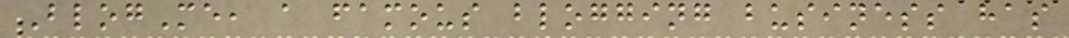BlogMe, a famous blogging business has
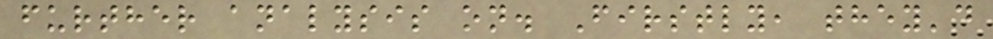further analysis on. Firstly, they'd
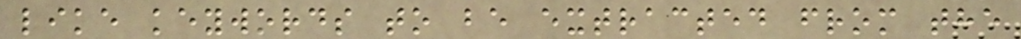like keywords to be extracted from the
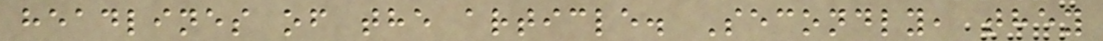headlines of the article. Secondly, they
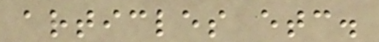articles etc.
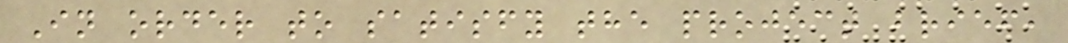In order to satisfy the project brief,
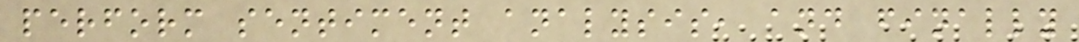perform sentiment analysis, and finally
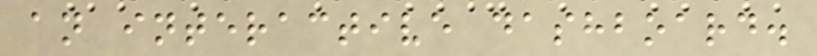an interactive dashboard.
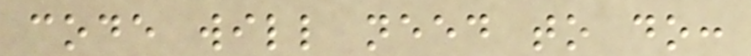code will need to do:
